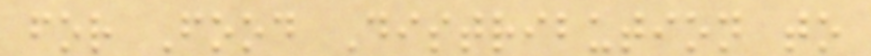for Food Distribution to
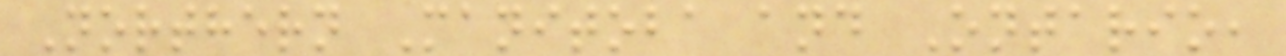Northern Manitoba and Ontario,
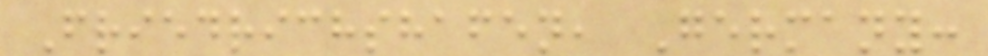Friedrichshafen, Germany:
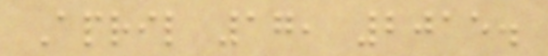April 17, 2015.
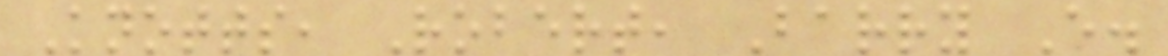Knotts, Robert, Barry E.
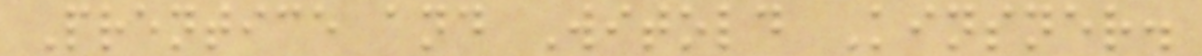Prentice and Witold Kinsner.
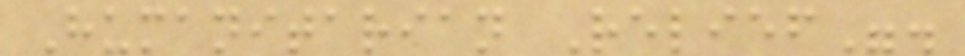Humanitarian Relief".
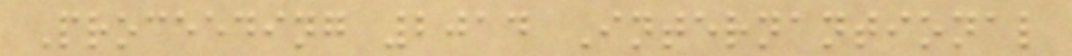Proceeding 2014 Internantional
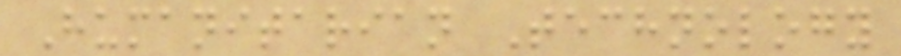Humanitarian Technology
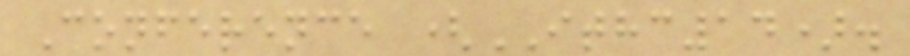Conference (ITHC14).
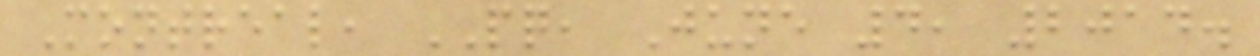Montreal, PQ, June 4, 2014.
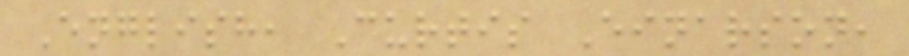English, Curtis Einarson,
